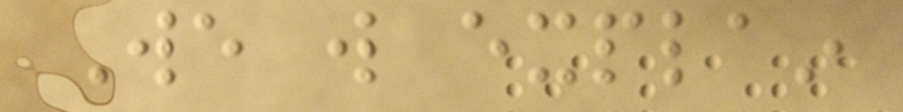We will explain
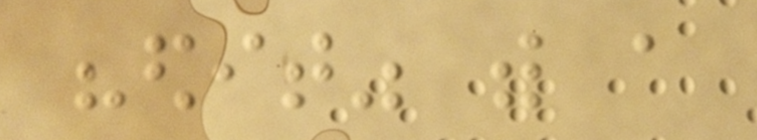"edit" with a
